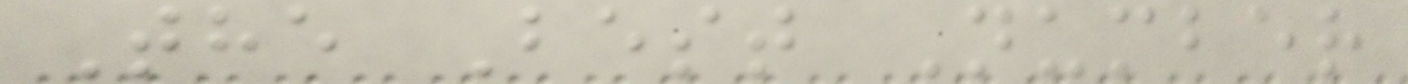The Best Number
